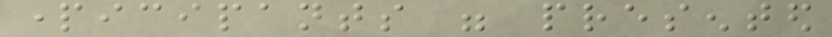participants were presented
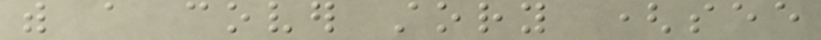with a cover story (see
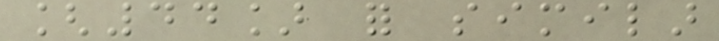[44] for similar
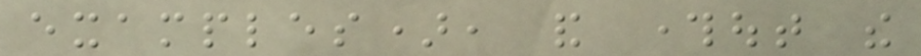examples), and throughout the
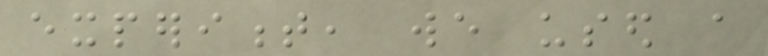experiment, we used a
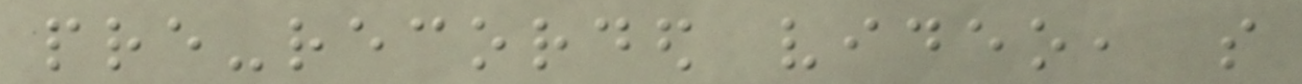pre-recorded video, so
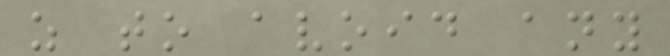as to avoid any
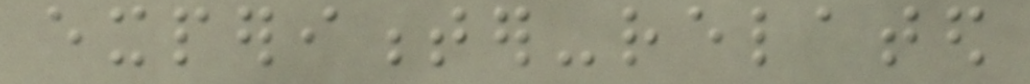experimenter-related
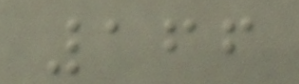166
